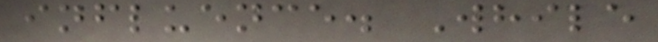influence. While
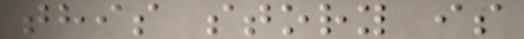this story is
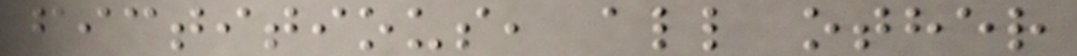fictitious, all other
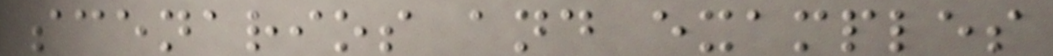scenarios and examples
